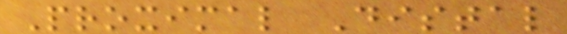Proximal Distal
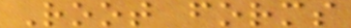Root forms
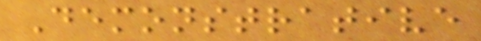Demonstrative
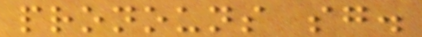pronouns sg.
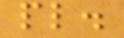pl.
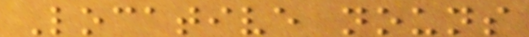Locative nouns
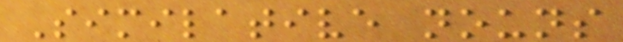Similative nouns
